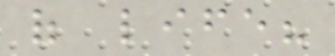of life?
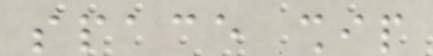space ship
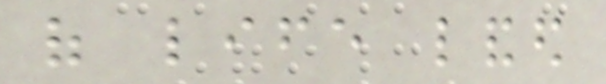of life landed
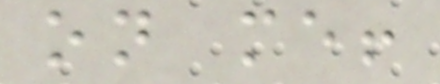on me!
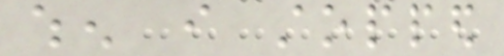when i stopped
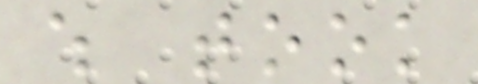which took
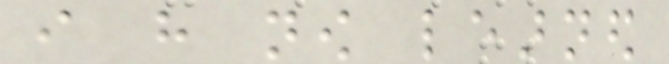i have now learned
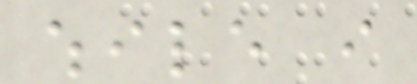while i
